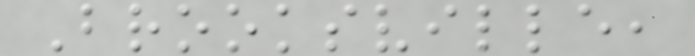Brooksville,
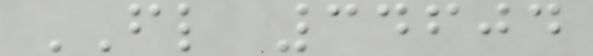FL 34604
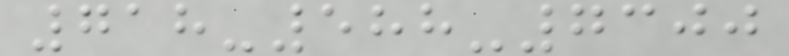718-588-7300
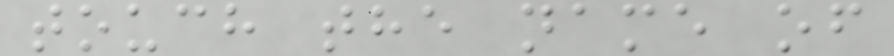touch the name of
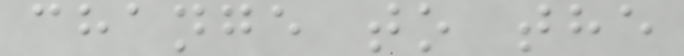change to the
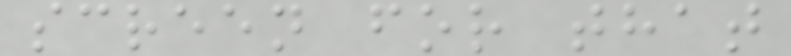screen for that
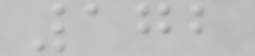172
